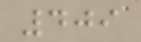409
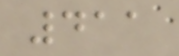411
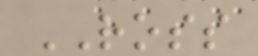ROSS
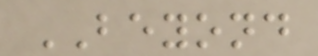BEYOND
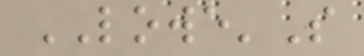LOWE'S
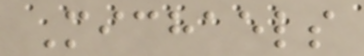Michaels
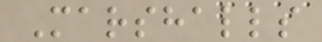Marshalls
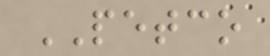PETCO
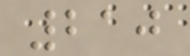210
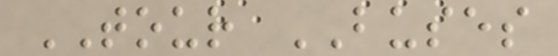TOUR BUSES
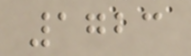1723
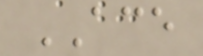ACE
